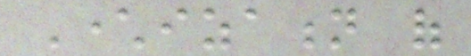Characterization of
